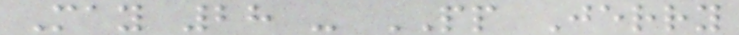May 28 - PP Jerry
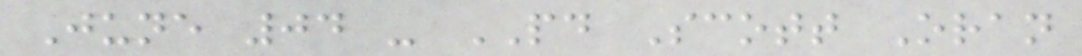June 04 - PD Scott Oran
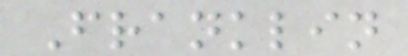Franklin
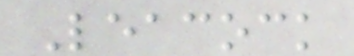Leacock
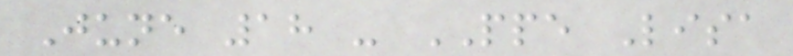June 18 - PPE Lisa
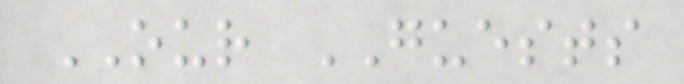OUR GUESTS
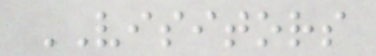VISITORS
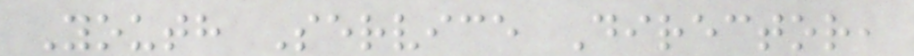Youth Service Director,
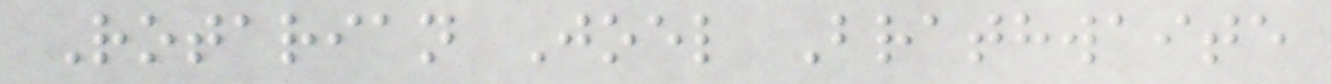Rotarian Joel Brathwaite
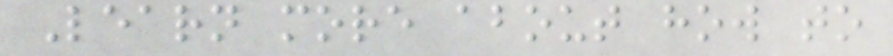Learn more about how to
